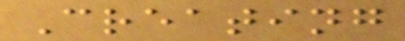Creating
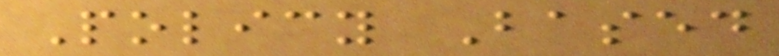Policy Based
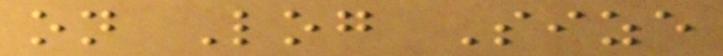on Log Size
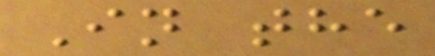In the
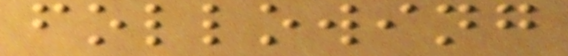following
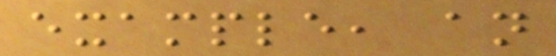example, an
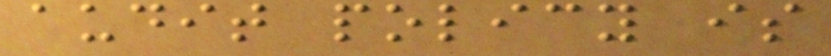audit policy is
